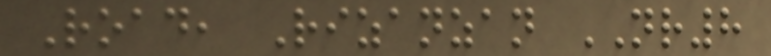Road, Rizanzan NR8
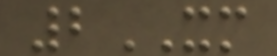2XM
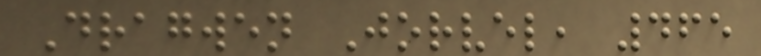Dragwen Jorvel, 465
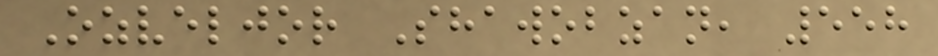Ozveljor Shawobzan, 558
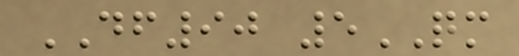DF90 5QM
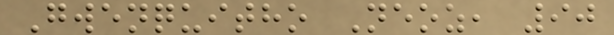Gwenquitho Neoz, 90
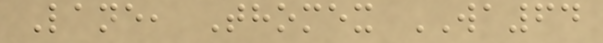Lane, Thomex WA64
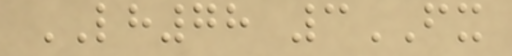LH78 3FX
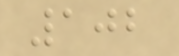102
